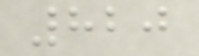820
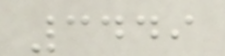3449
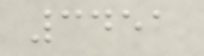3451
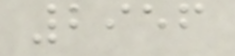2956
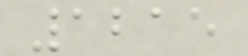1215
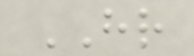HR
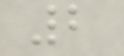2
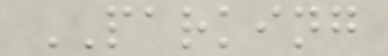PARKING
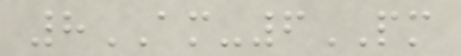8AM-6PM
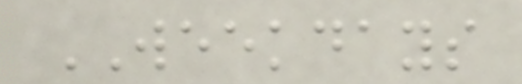WEEKDAYS
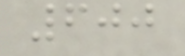600
